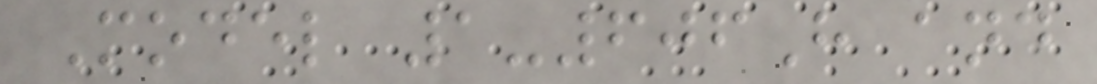Model 1-606H and
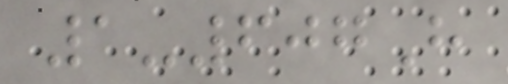1-607H
